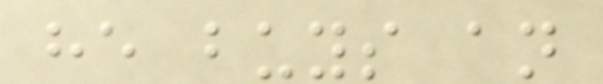he buys an
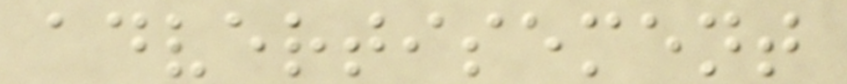advertisement
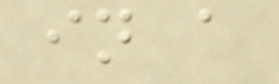in a
